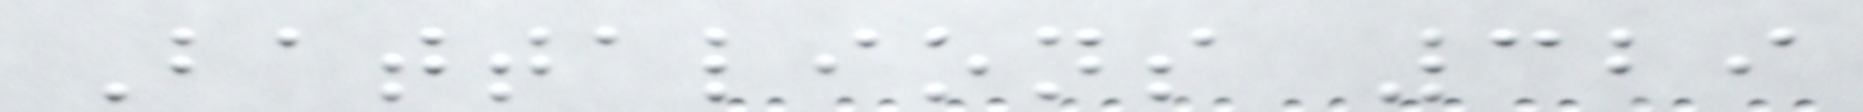Battalions 329
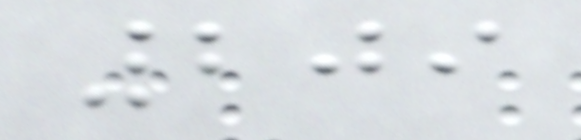209
